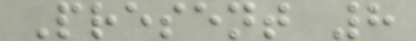Present 8
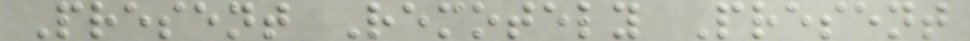Present Remotely Present
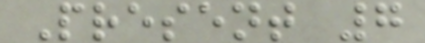Present 7
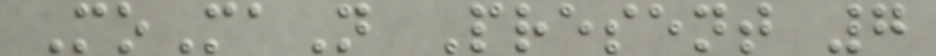MoMaN Present 7
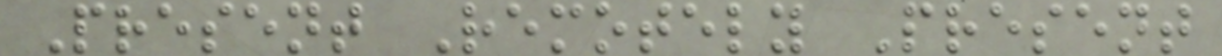Present Remotely Present
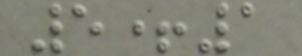5+1
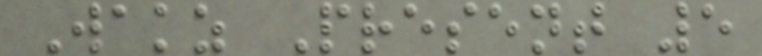Wakz Present 5
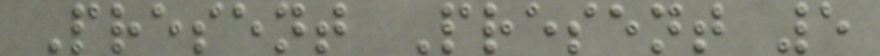Present Present 5
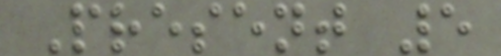Present 5
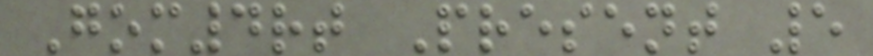Gom4rt Present 5
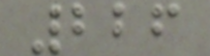226
